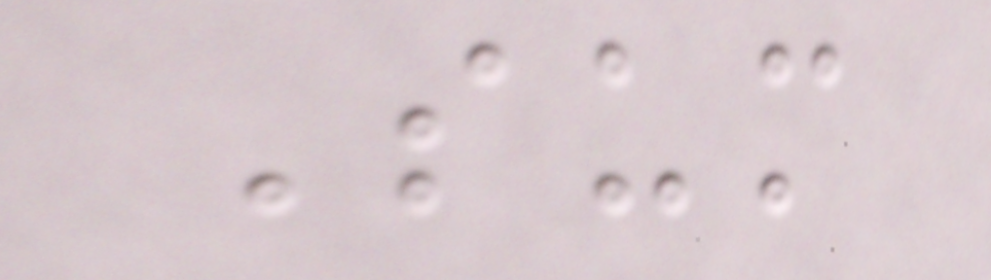Sum
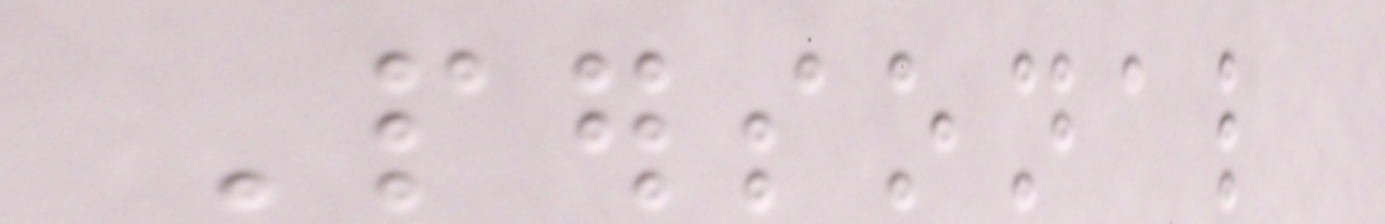Personal
